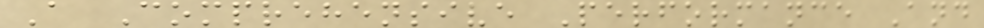A Comprehensive Performance And
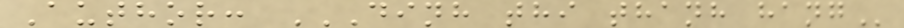Author: DINH THI THANH HANG
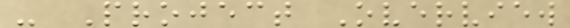- Project Overview
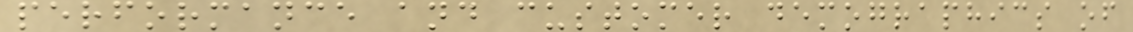performance and customer demographics of
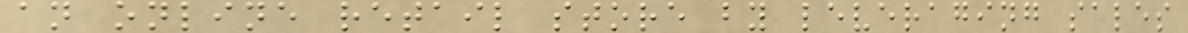an online retail store by leveraging sales
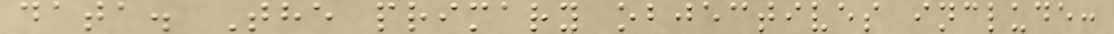data. The primary objectives include:
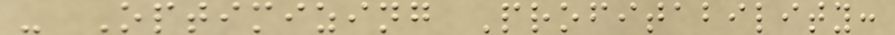- Optimizing Profitability:
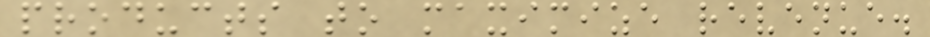products to maximize revenue.
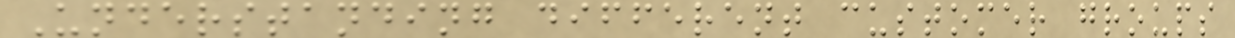Understanding different customer groups
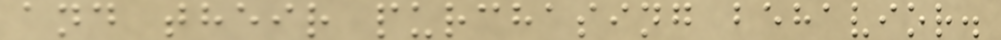and their purchasing behavior.
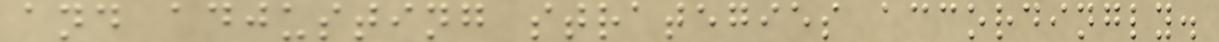and adjusting strategies accordingly.
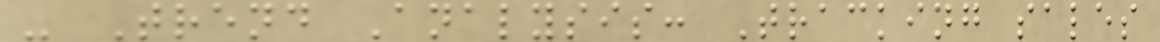- Trend Analysis: Tracking sales
